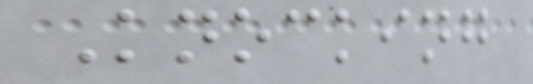Knocking
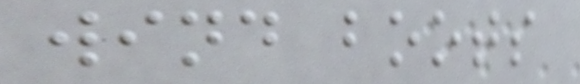wind boots
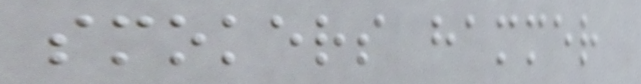smokers hammer
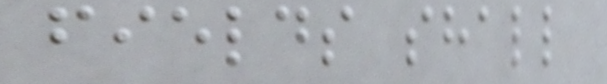fields shall
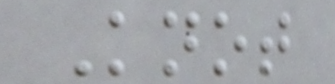Knot
